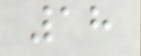18
